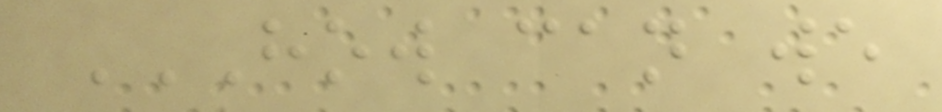HOW CAN WE
